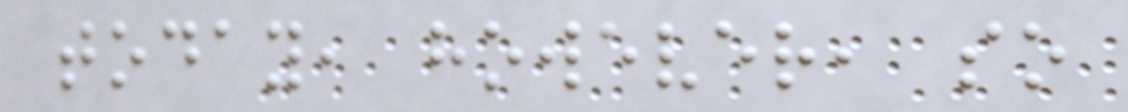today, however, so
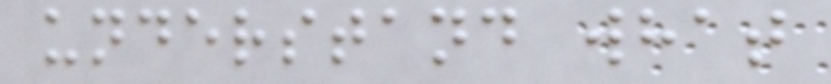understand what
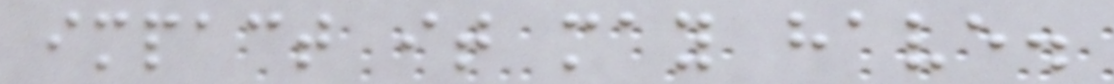impact it may have.
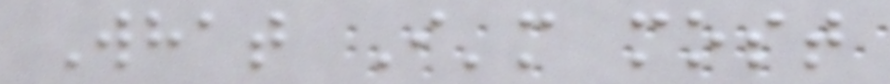What I'm most
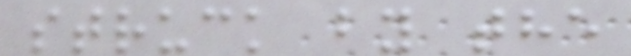struck by the
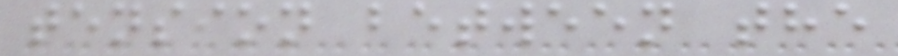tension between the
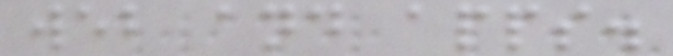web and apps.
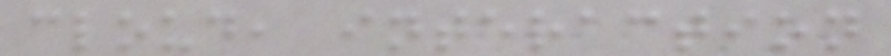cloud, interaction
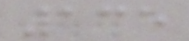135
